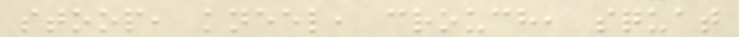stoop, kneel, crouch, squat
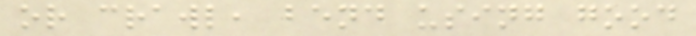or crawl, bend using good
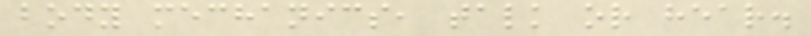body mechanics, talk or hear.
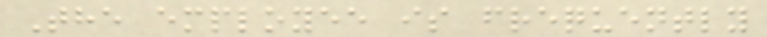The employee is frequently
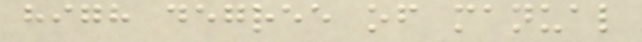high degree of manual
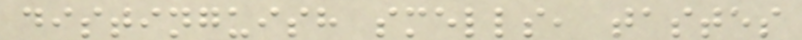distinguish smells, tastes
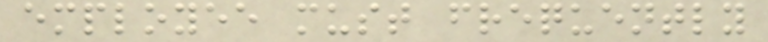employee must frequently
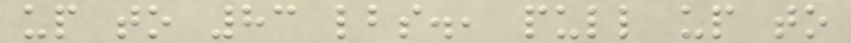up to 83 lbs., pull up to
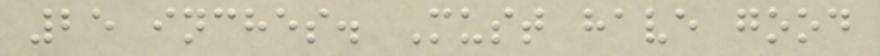25 inches. Must have good
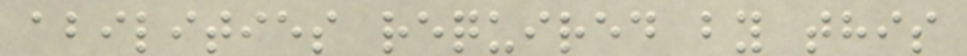abilities required by this
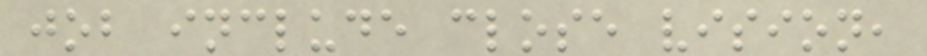job include close vision,
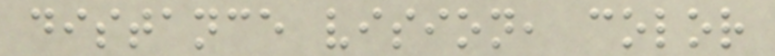distance vision, color
